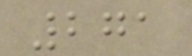271
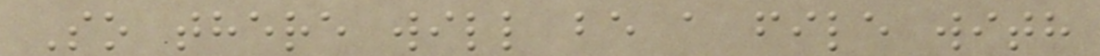So there will be a file with
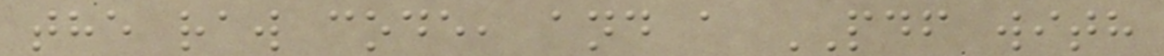the raw code, and a PDF with
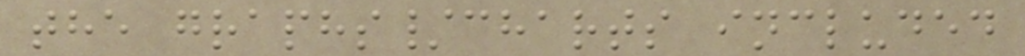the graphs/charts included
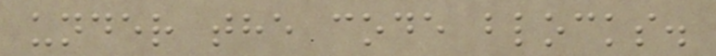under the code blocks.
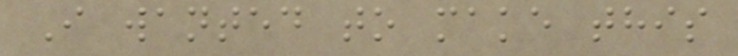I wanted to make this
